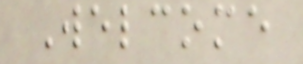Welcome
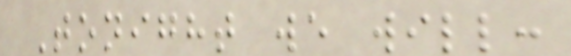Tonight we will:
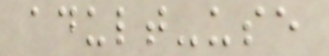adult-use
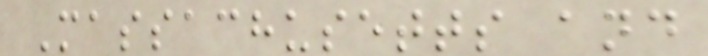Massachusetts and
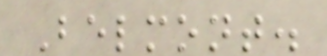Belmont.
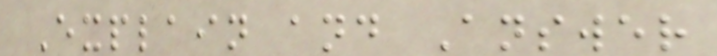Explain and Answer
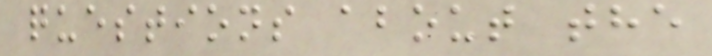questions about the
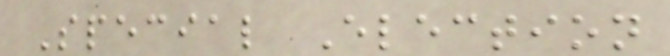Special Election
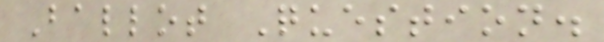Ballot Question.
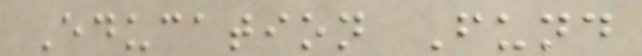Education Fund
